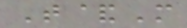T&M
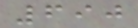690
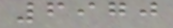6970
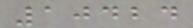10424
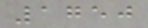1750
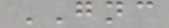GNC
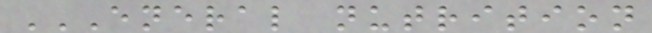ENERAL NUTRITION
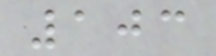103
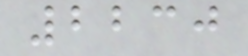2230
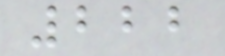222
